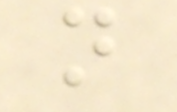not
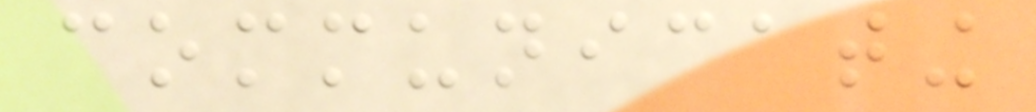communicating
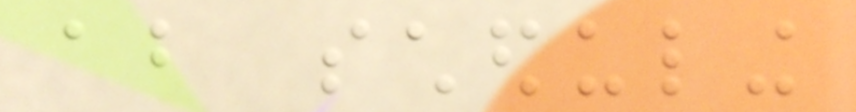about scheduling
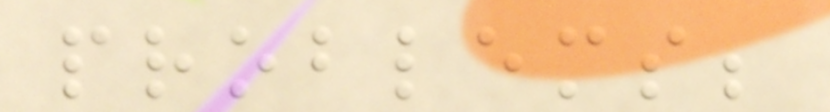problems;
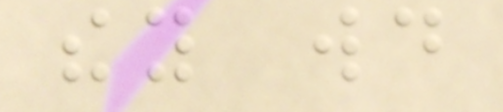they would
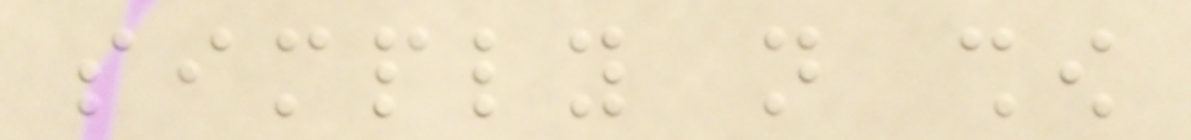simply not show
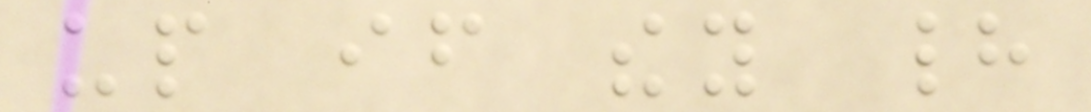up if they had
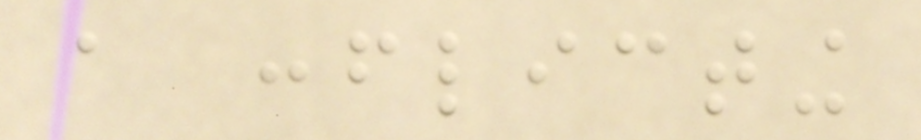a conflicting
